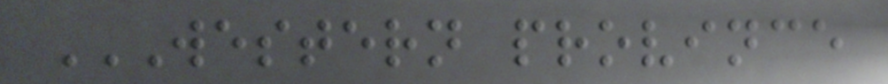WESTERN PROVINCE
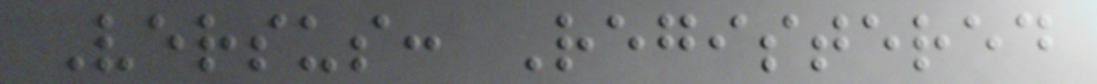Versus: Registered
